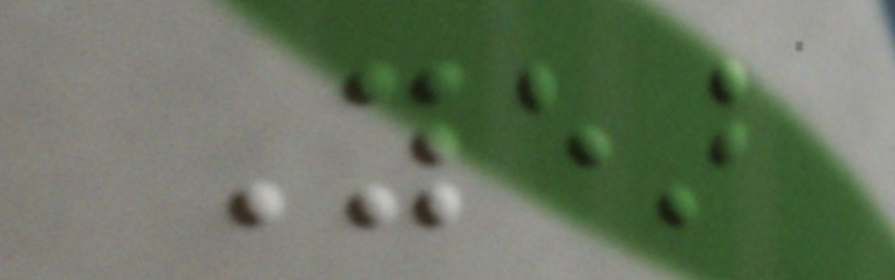Year
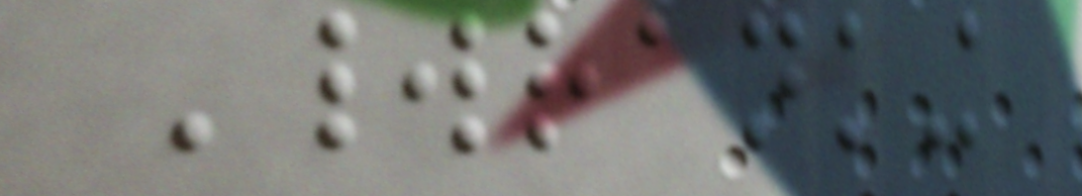Worldranking
